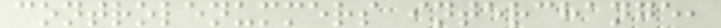controlenummers interchange,
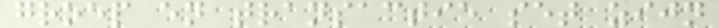groep en transactie set zijn
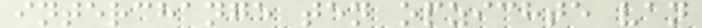interchange ten opzichte van
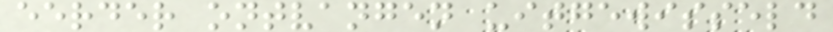eerder ontvangen uitgewisseld
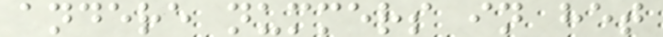andere nummers in het
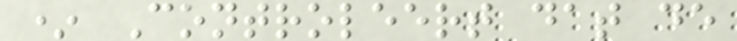* Controleert dat de
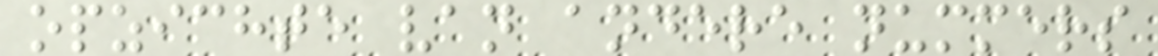opzichte van andere nummers
